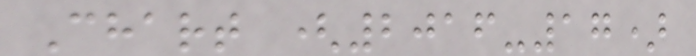Chart (2016-17)
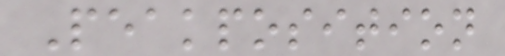Peakposition
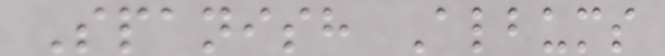Spanish Albums
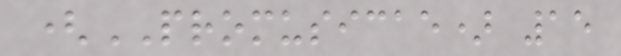(PROMUSICAE) 15
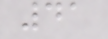41
